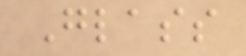Glass
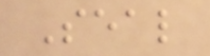Seal
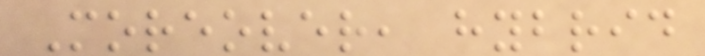Moreover, hybrid
